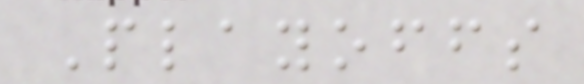Playoffs
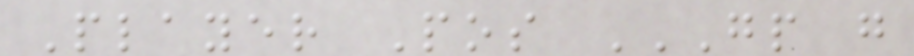Player Pos GP G
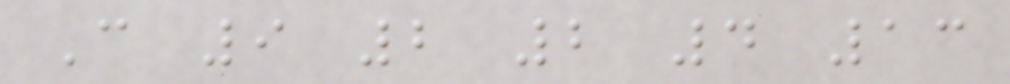C 9 2 2 4 13
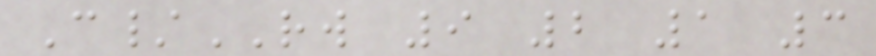C/RW 9 2 1 3
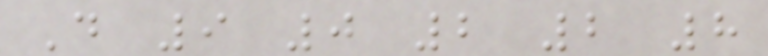D 9 0 2 2 8
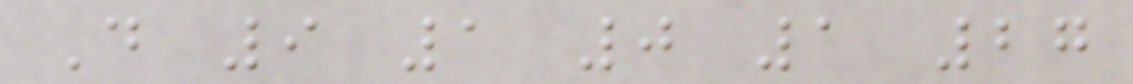D 9 1 0 1 27
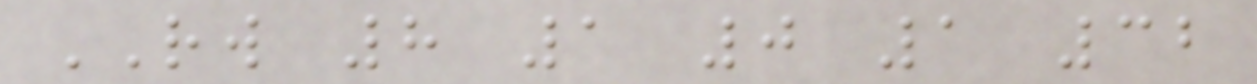RW 8 1 0 1 32
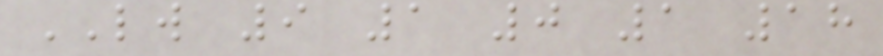LW 9 1 0 1 18
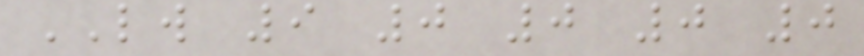LW 9 0 0 0 0
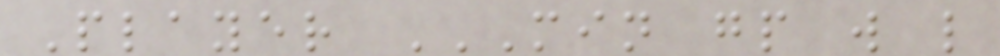Player MIN GP W L
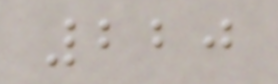220
